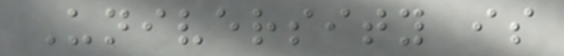University is
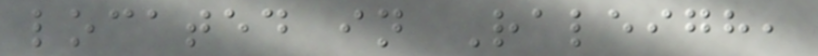located in Raleigh,
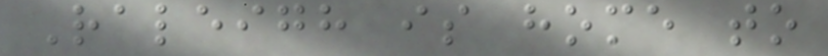Raleigh is home to
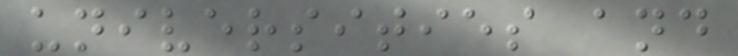universities and
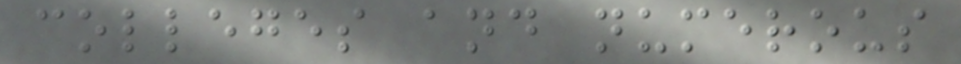colleges and numerous
